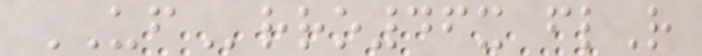UFrro46x flR
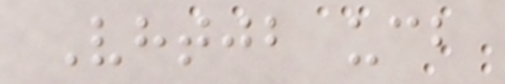Vhtjb ucb
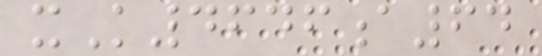xK4646a64
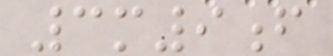3m9f
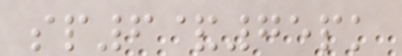sp6&75pk
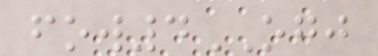fow4OGJ
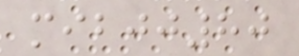mibjj80
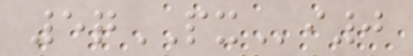5qPXi0
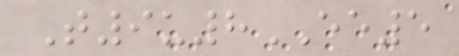T9u8EE5
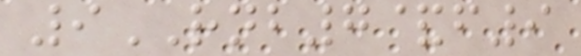9RNB7&f9
